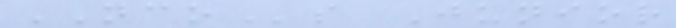NCOs Junior
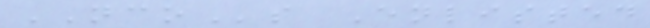NCOs Enlisted
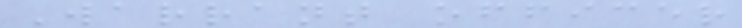Warrant officer
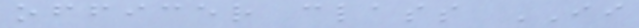officer class II
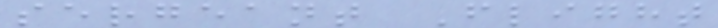sergeant Flight
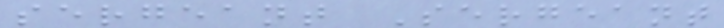sergeant Sergeant
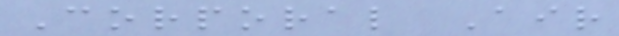Corporal Air
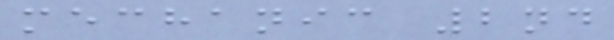mechanic 2nd
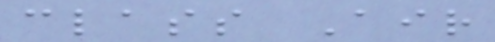class Air
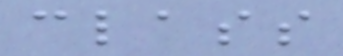class
